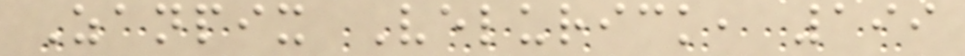Zanpix Velurick, 199
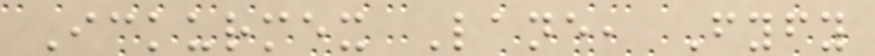Ickurmex Lane, Fyfy
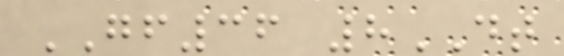GF36 8DT
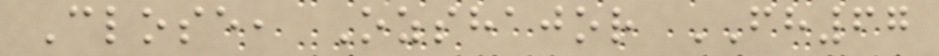Close, Ozshajor FH67
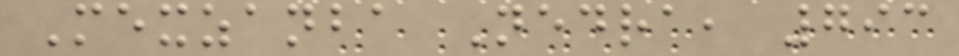Mexzanba Nedra, 793
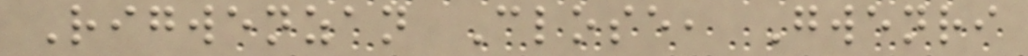Rigwenzan Close, Gwenri
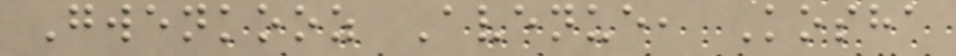Gwenkooz Avenue, Kosha
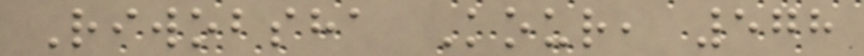Riwobsha Kour, 578
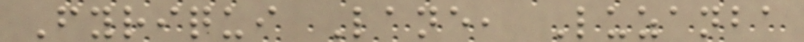Fyriqui Lane, Luzanba
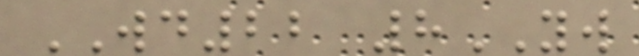WD22 8YW
